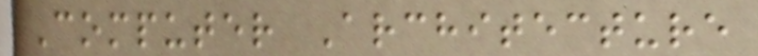Computer Architecture
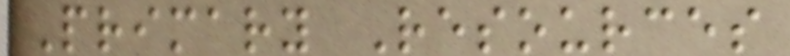Primary Resources
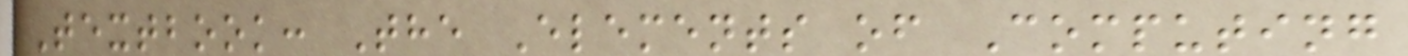Textbook: The Elements of Computing
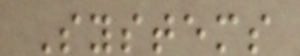Systems
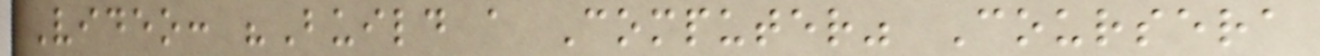Video: "Build a Computer" Coursera
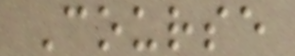Course
